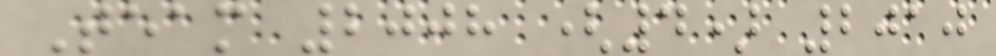Team 2008 (4) 2010
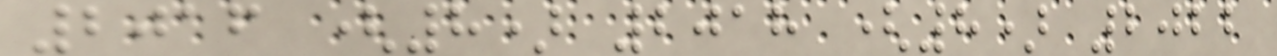2016 (8) 2018 (8) 2022
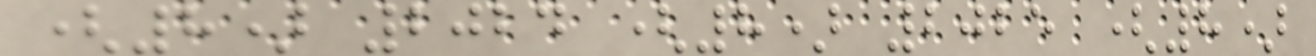(8) 2024 (8) 2025 (8)
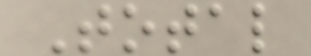Total
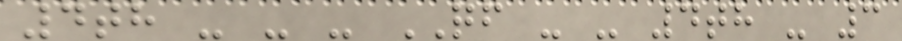4th - - - QF - - 4th - 3
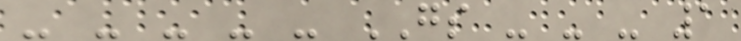- - - - - GS - - - 1
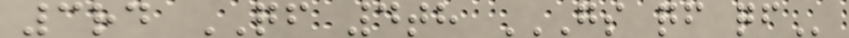3rd QF 4th GS QF QF
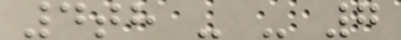4th - - 7
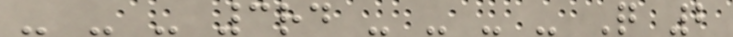- - - 3rd - - - - Q 2
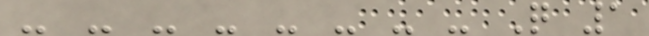- - - - - - - - Q 1
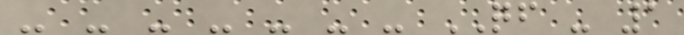- - - - - - - QF - 1
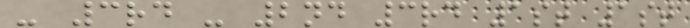- 3rd - 2nd 3rd 1st 1st
